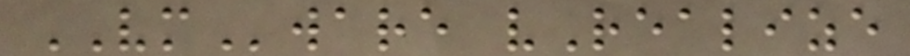VMware vRealize
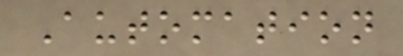Automation
